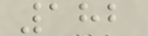182
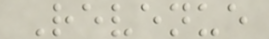Revenue
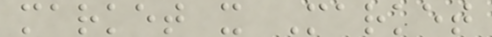market x Market
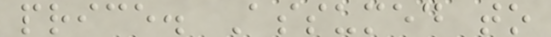price. Assumed to
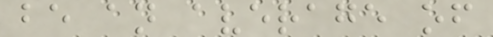be an average of
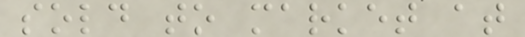sold to market at
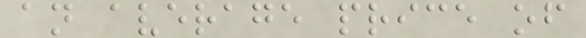an average price of
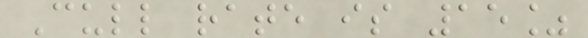Cull rate is 15%
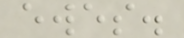ewes.
